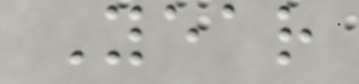Year
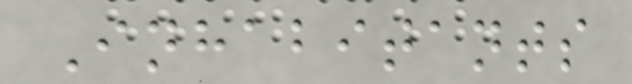Inhabitants
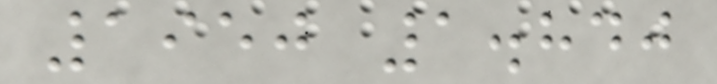1950 1.840
